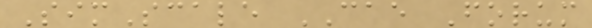SimScale CAE Forum
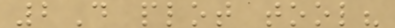2D plot tool?
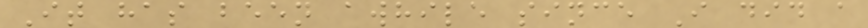It has been awhile since I did a
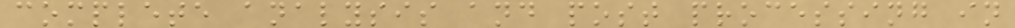complete analysis and post processing in
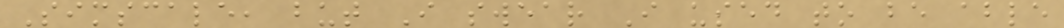Simscale, but I swear I used to be able
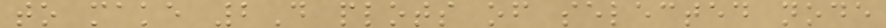to make 2D plots of selected node
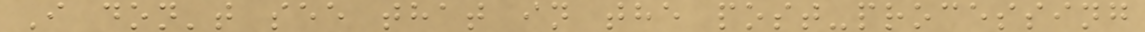I don't see that in the post-processing
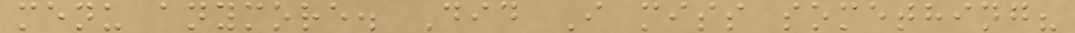menu anymore. Did I miss something?
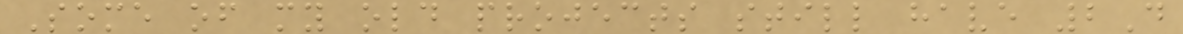Some of my old projects still have 2D
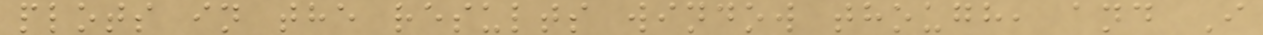plots in the results window though, and I
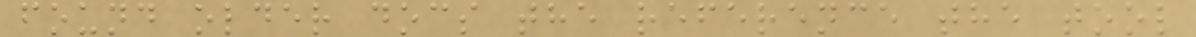found older docs the reference the tool
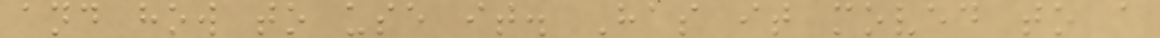and how to use it. Has it moved to a
